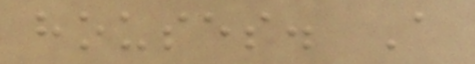houses. A
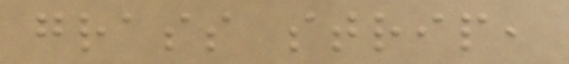grass strip,
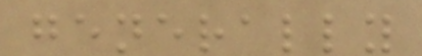generally
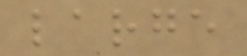large
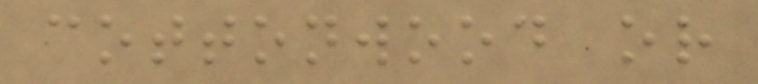cottonwood or
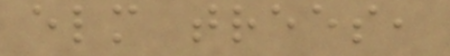elm trees,
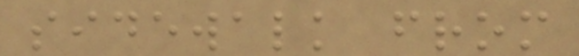sidewalk from
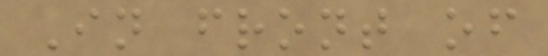In front of
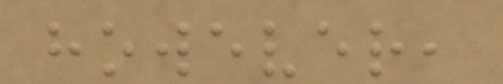however,
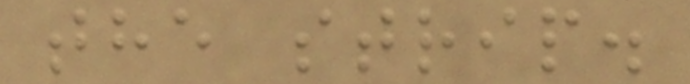the strip.
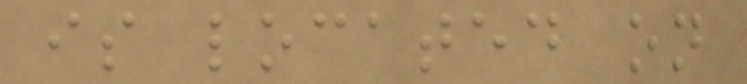is located on
